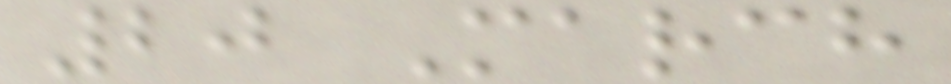20 March
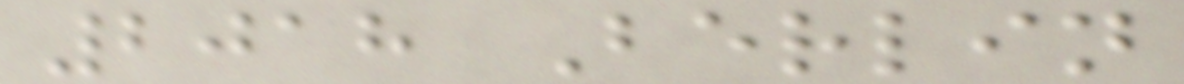2018 Berlin
